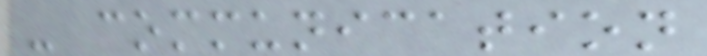- communication
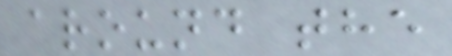around the
